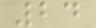24
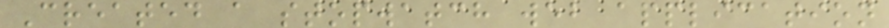Created a stopwatch web application
